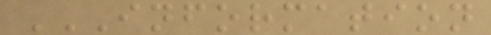INFORMATION
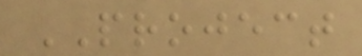PROJECT
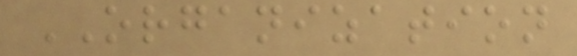ORGANIZATION
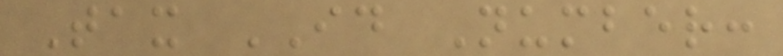Tax ID Number:
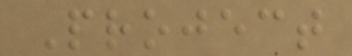Project
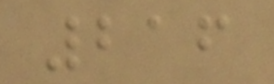216
